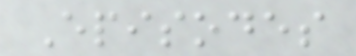Episodes
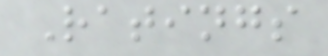Ratings
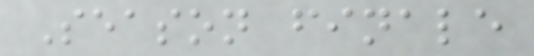Season finale
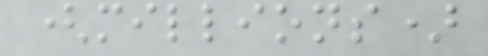(millions)
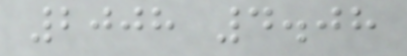2008 4.08
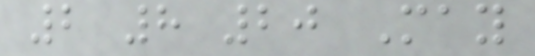2 8 20 May
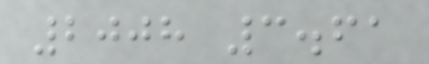2008 3.61
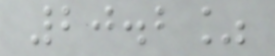20.2%
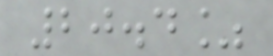20.4%
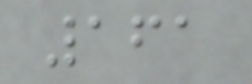161
